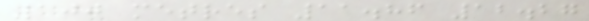100 metres 11.86 12.27
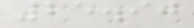25.90
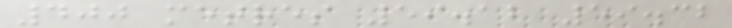400 metres 59.12 59.32
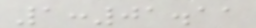1:01.11
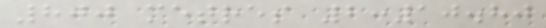800 metres 2:10.80
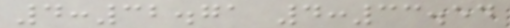4:32.71 4:33.54
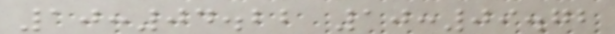10:04.22 10:09.72
